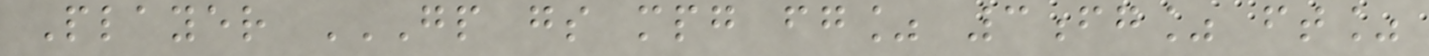Player GP GS MPG FG% 3FG% FT%
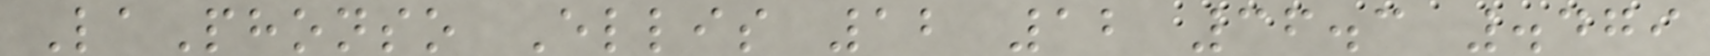LaPhonso Ellis 12 12 36.3 .479
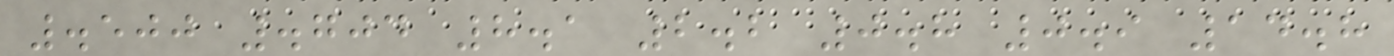.500 .704 8.1 2.2 0.8 0.9 14.8
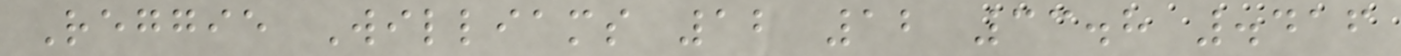Reggie Williams 12 12 33.8 .416
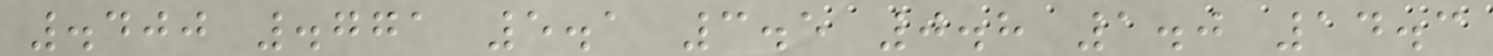.400 .771 5.1 3.5 0.8 1.0 14.3
